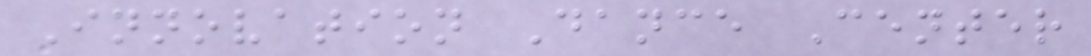Innovation Dance Center
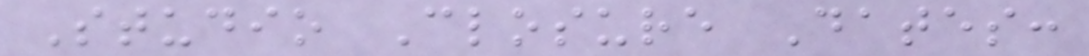Studio Closure Dates:
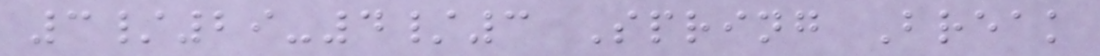3/29-4/3 Spring Break
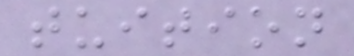tuition
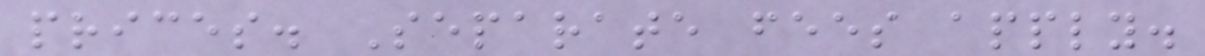prices. Separate fees apply.
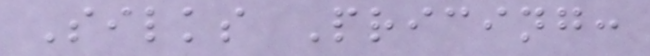Silks Pricing:
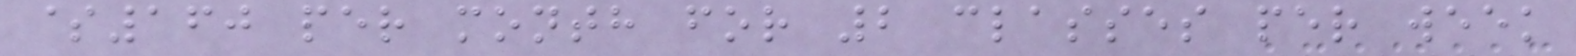$160 per month for 2 classes per week
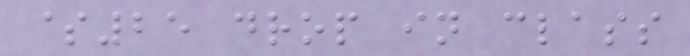$25 drop in class
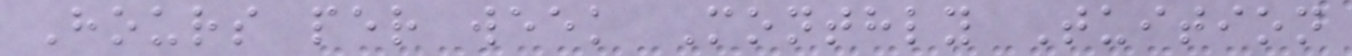Hours per week Monthly Tuition
